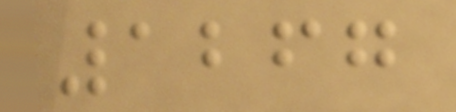1267
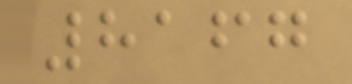8167
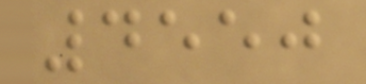4550
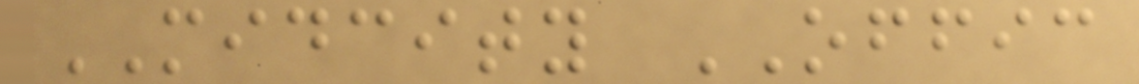MIDCITY OFFIC
